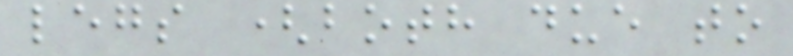legs (both due to
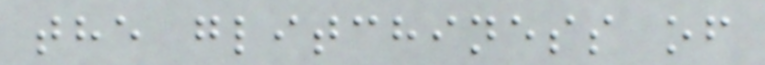the glitchiness of
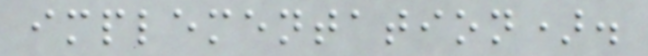implementation).
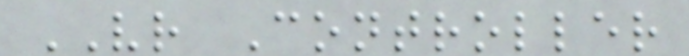VR Controller
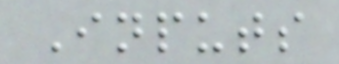Inputs
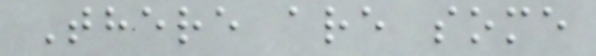There are some
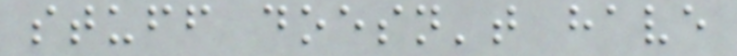stuff doesn't have
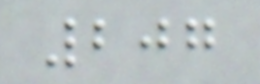207
